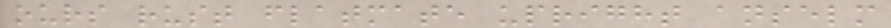ours rust flatmate upright anselm
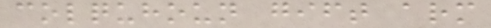colquhoun gift arm
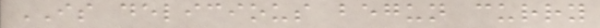IS delicious begun curry
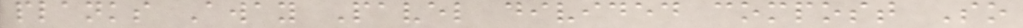planks Away Pavel divided compost So
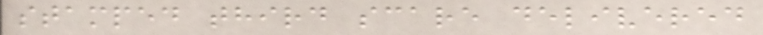stamped third scare delivered
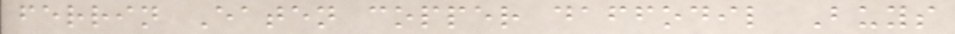ferrin Eaten copper daffodil Buys
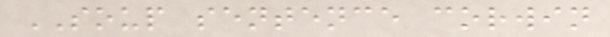SOUP sentence corwin
